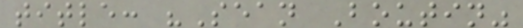title: "Sean Boutin"
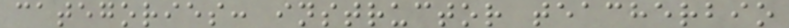categories: instructor teacherbio
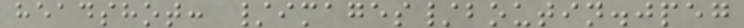headshot: /images/boutin.jpeg
